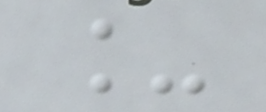_
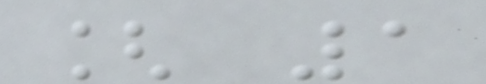[ 1
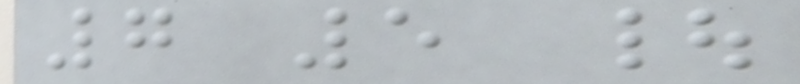7 5 |
